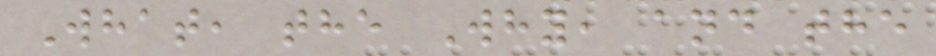What, the Why, and the
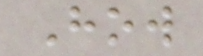How
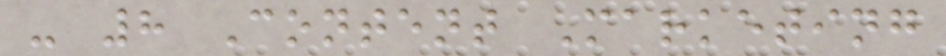- 8 Content Marketing
